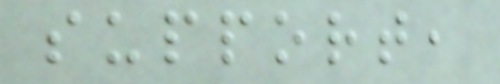support,
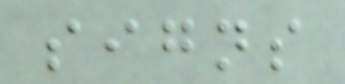signs
